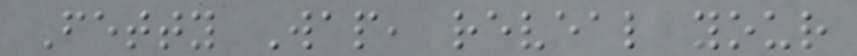Fetty Wap, reveal your
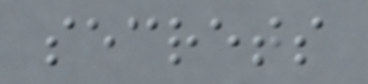secrets
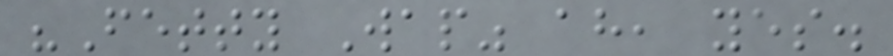"Fetty Wap" ah, yes.
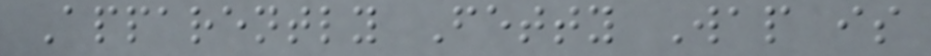Apparently Fetty Wap is
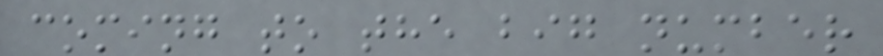coming to the big number
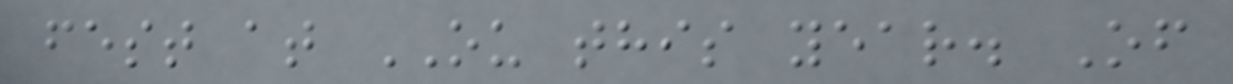fest at OU this year. Of
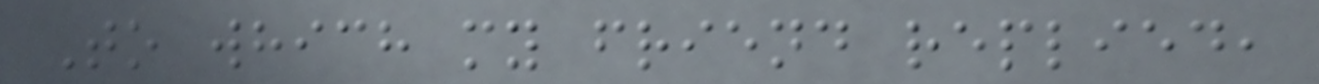To which my friend replied,
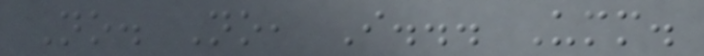No. No, I... Umm.
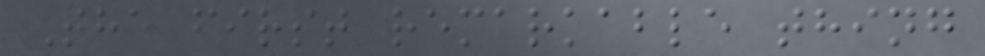The first remarkable thing
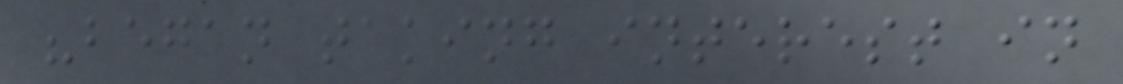"began taking interest in
